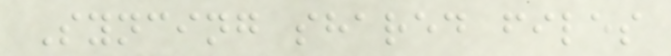Syncing shared files
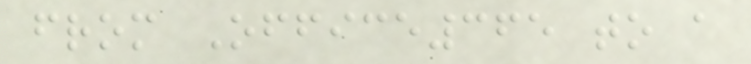from Office365 to a
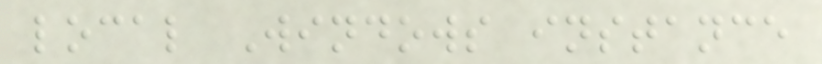local Windows instance
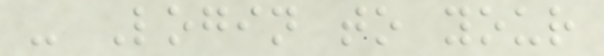- Login to your
